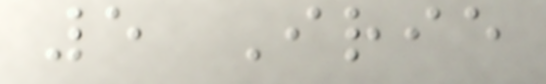5 Irie
